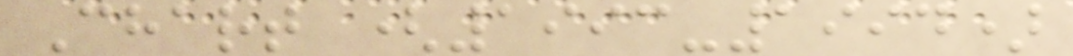Chart (1993-1994)
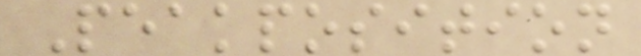Peakposition
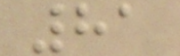81
